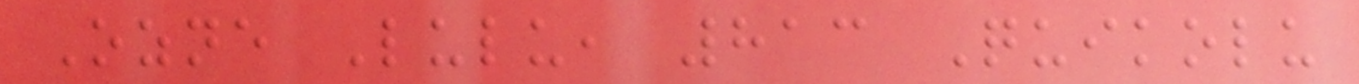Ozne Lulu, 813 Quikolu
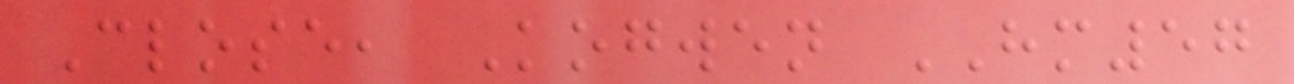Close, Kogwen HM57
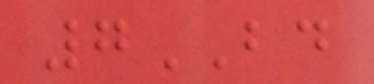7BD
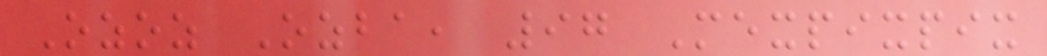Ozoz Ozba, 97 Mexpixpix
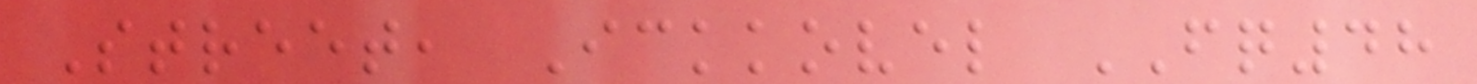Street, Ickkovel FQ48
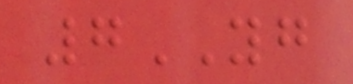7YG
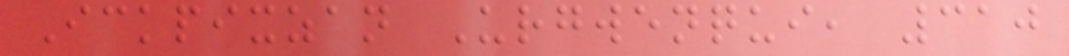Ickpixzan Urgwenqui, 310
